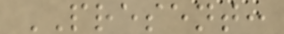PRESENT:
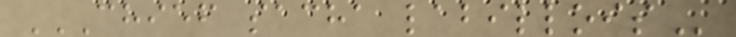CHIEF SACHA LABILLOIS
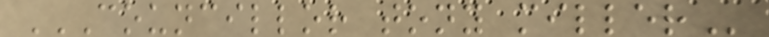COUNCILLOR TONY MILLER
